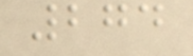274
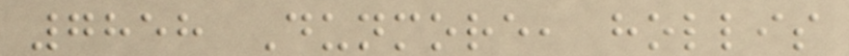7858 Dunmore, hollis
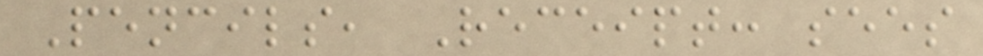Pencils, Receipt: sees
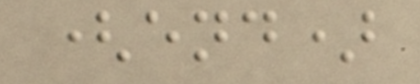(end)
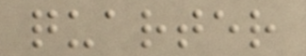quarter
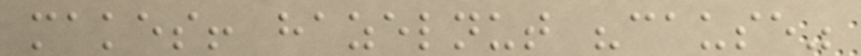makes! hazelnut "cause"
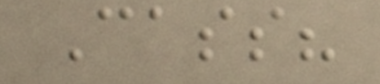Cass?
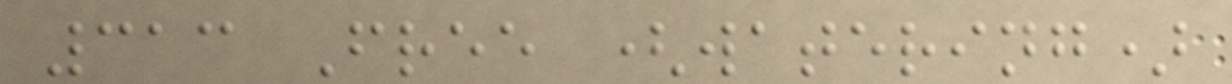313 Free (watering)
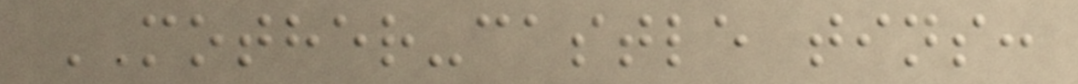MOTHER-castle tins:
